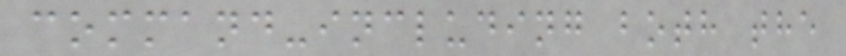command-including both the
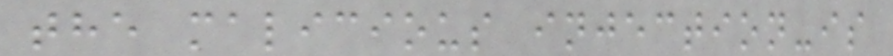the malicious injection-is
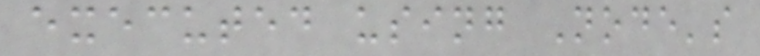executed using Node's
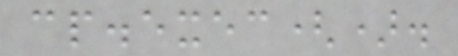cp.exec().
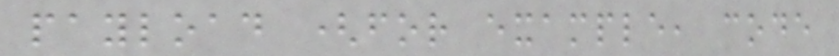payload (for example, code
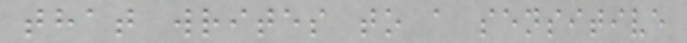that writes to a sensitive
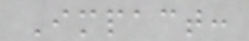Impact:
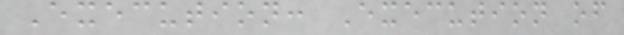Execution: Execution of
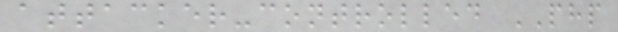attacker-controlled PHP
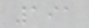191
